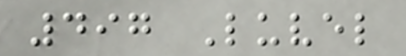497 Luvel
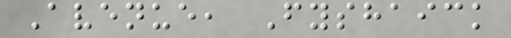Avenue, Fyshaick
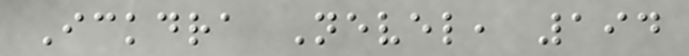Ickdra Nevel, 194
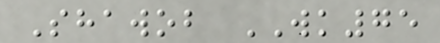Shawob WK75
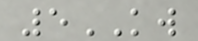5KW
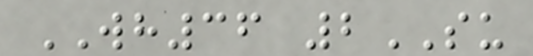WH36 2SU
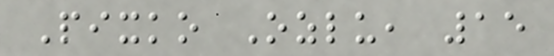Pixko Ozlu, 15
